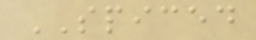SPICED
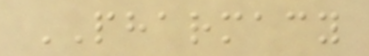PHARMACY
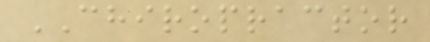CHIROPRACTOR
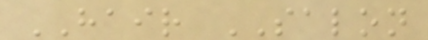HAIR SALON
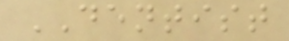DENTIST
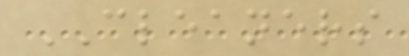CLEANERS
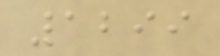1299
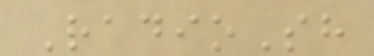RadioSh
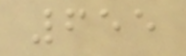655
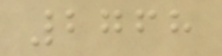2768
